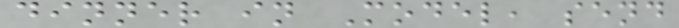dinner in Model, send
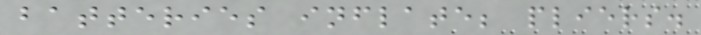batteries inflate; pliers.
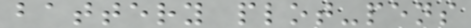battery plot-pens
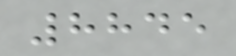8845
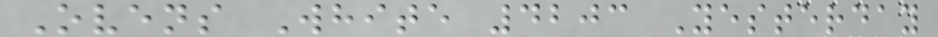Ovens White 4203 Yesterday
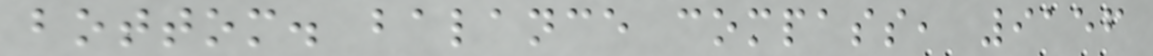bottom. balance compass, 9156
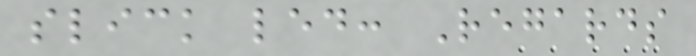slick led: Regards
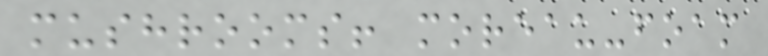mushrooms! moreau-foam
